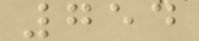754
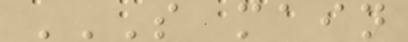S MAIN
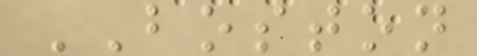BOSTON
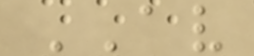AV
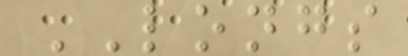LONGS
